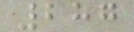287
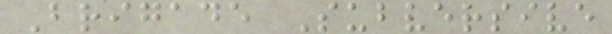Brigade Subversive
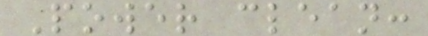Power clean:
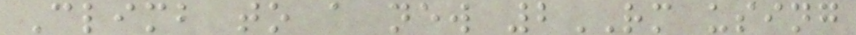Climb to a new 2RM using
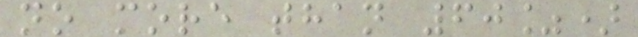no more than 60%)
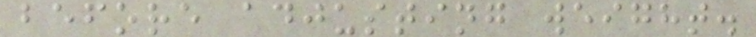before adjusting weight.
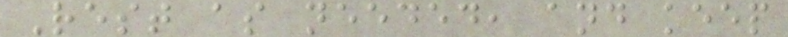Rest as needed, and keep
